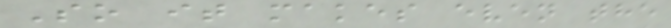So it makes even the
